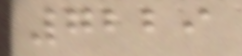7229
